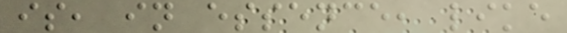is, in essence, like
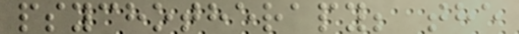psychotherapy; the
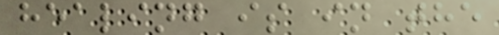healing is in the
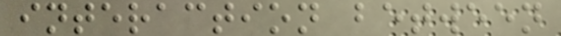interaction between
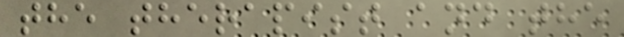the therapist and the
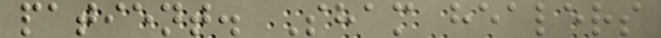patient. Sham healers
